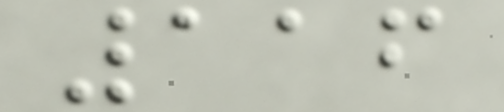116
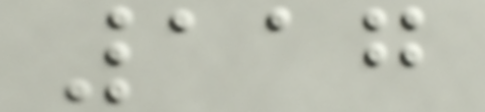117
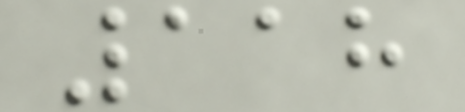118
